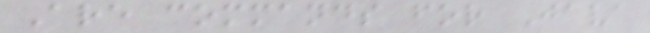Are commands for Java
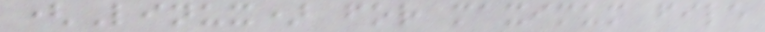(Linux) for maximum file
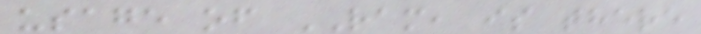usage of RAM, is there
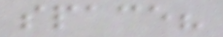space?
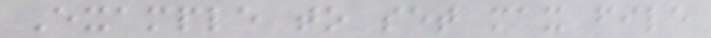Example to set max file
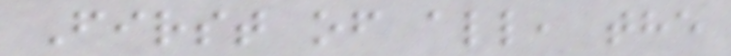First of all, the
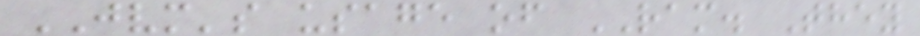JVM's usage of RAM. They
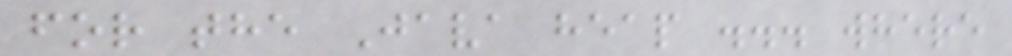for the Java heap ... where
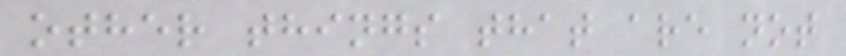other things that are not
